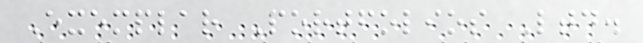Exemplar Portfolios Ltd.
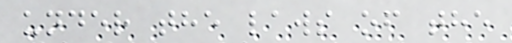under the laws of the
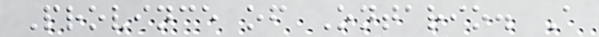Province of Ontario. A
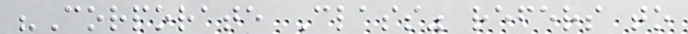"Corporate Class" refers to
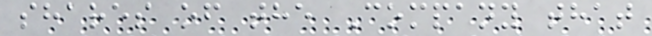shares of the Company that
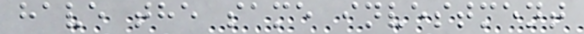have the same investment
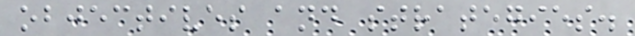objectives and strategies.
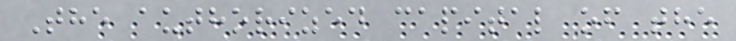The authorized capital of the
